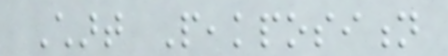Chart Peakposition
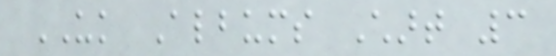UK Albums Chart 3
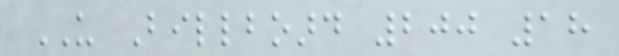US Billboard 200 18
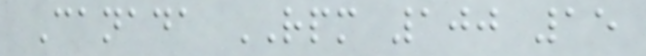Canada RPM 100 15
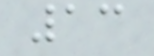13
